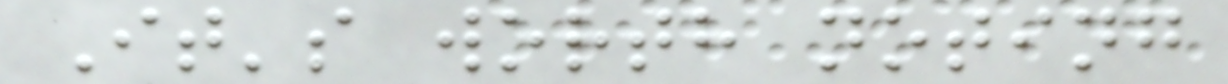It's worth noting
